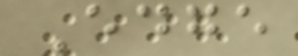Edge
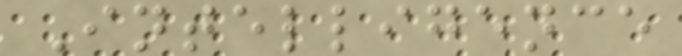Intelligence
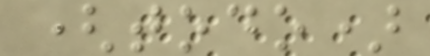(todo)
